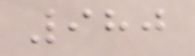980
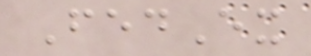FedEx
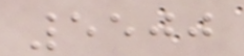5500
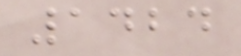1424
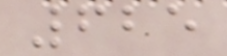625
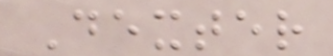Dexter
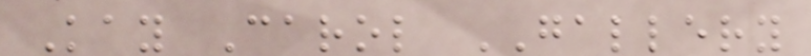Kay Carol GALLERY
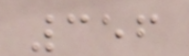356
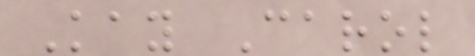Kay Carol
